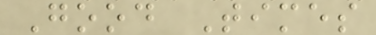Good Times
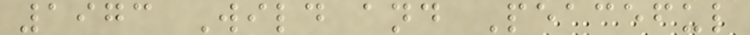1973 Wild and Peaceful
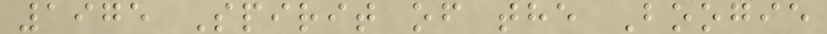1975 Spirit of the Boogie
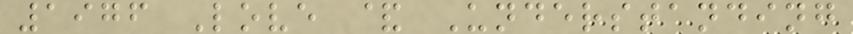1976 Love & Understanding
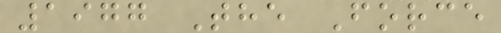1977 The Force
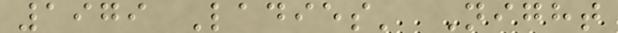1979 Ladies' Night
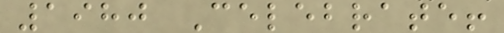1980 Celebrate!
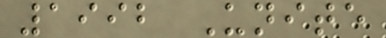1992 Unite
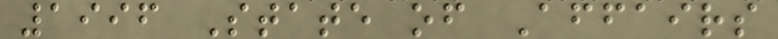1996 State of Affairs
